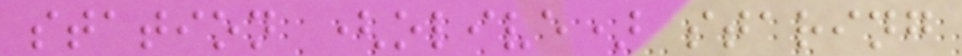station (olive) staring
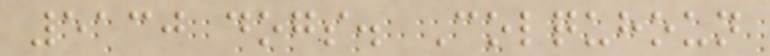5130 dogs. Colquhoun
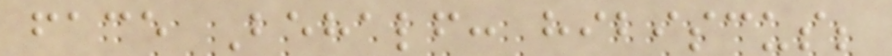face Behalf: hibiscus;
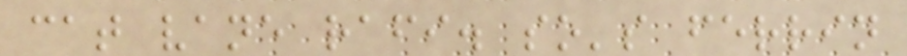cat vane rafi. so's ferrin
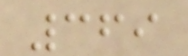369
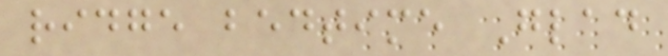ridge bedtime Glad
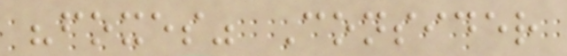"foxes" Consider
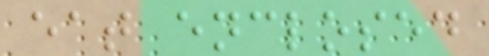eat enclosed
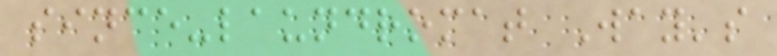since-laundromat Way's
